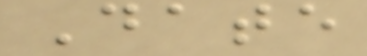Date
